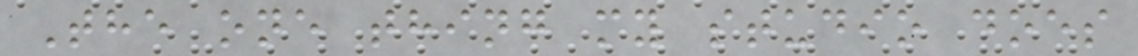The one thing my studio does
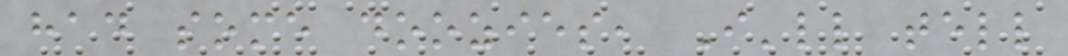had some doozies, I'll tell
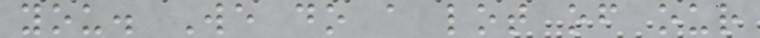you. We do a lot of our
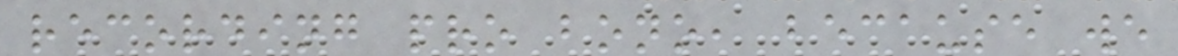recording pro bono, because we
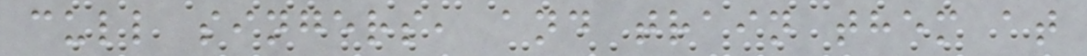cull singers, and train them at
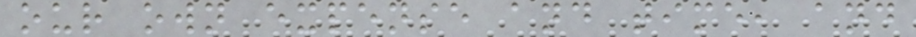our own expense and time, and
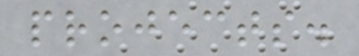projects.
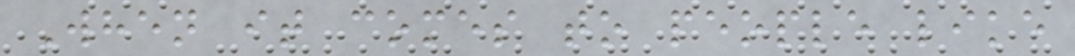When it comes to people like
